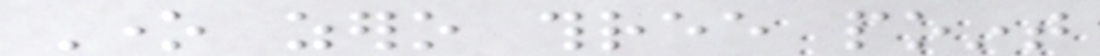One zero three point
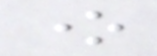one
